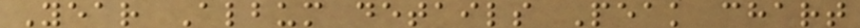Year Album details Peak chart
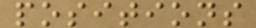positions
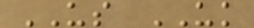US UK
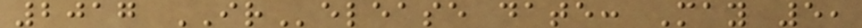2017 IRelease date: May 5,
